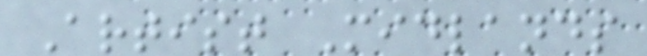Artist Midlands
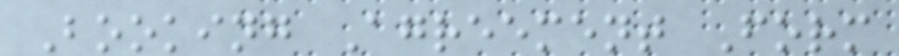Booking Agreement Form
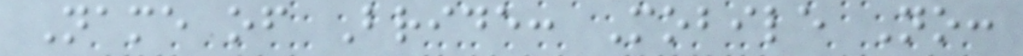Name of Bride: Mobile No:
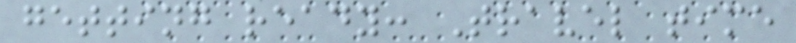getting ready: Travel time
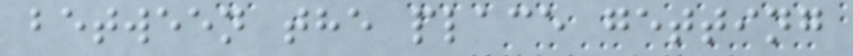between the place getting
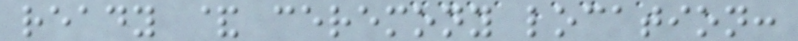ready & ceremony location:
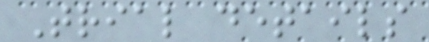Trial details
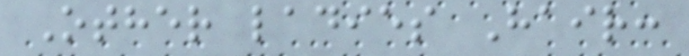Other ladies Hair:
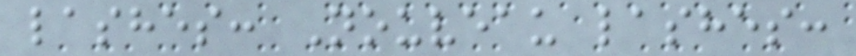lashes: Nouveau lashes:
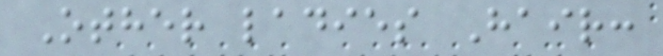Other ladies Hair:
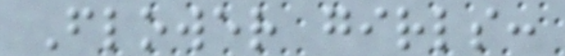Flower girls:
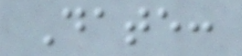Date:
